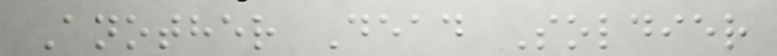Another Dead Soldier
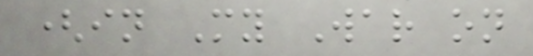(in My War on
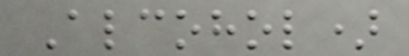Alcohol)
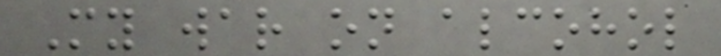My war on alcohol
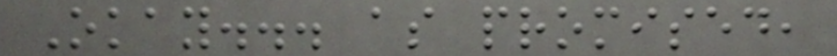Okay... as promised,
